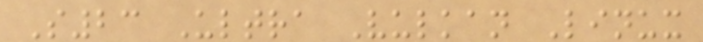S23 Ultra Vulkan Linux
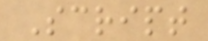Script
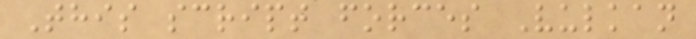This script forces Vulkan
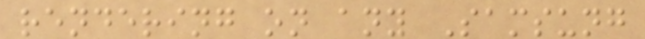rendering on any Samsung
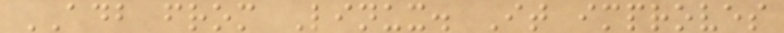ADB from Linux. It improves
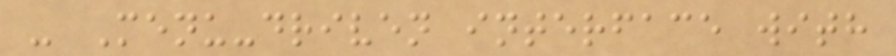- Menu-driven interface with
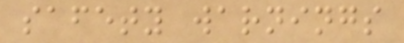safety warnings
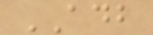ADB
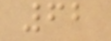62
